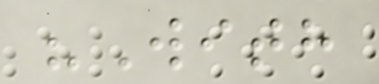"With
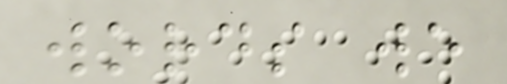words we
